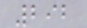292
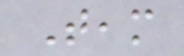Team
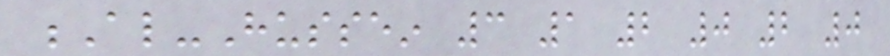Al-Hussein 3 1 2 0 2 0
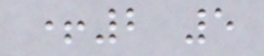+2 5
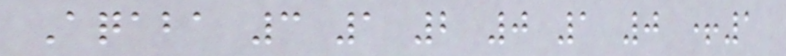Aqaba 3 1 2 0 1 0 +1
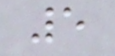5
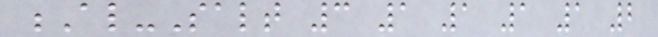Al-Salt 3 1 1 1 1 2
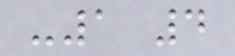-1 4
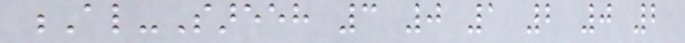Al-Sareeh 3 0 1 2 0 2
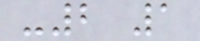-2 1
